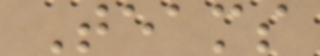Teams
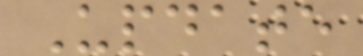Update
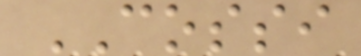COSSI
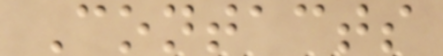Contacts
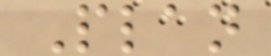Plan
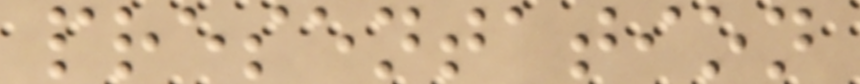presentation
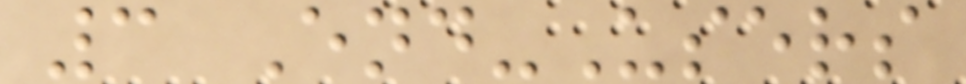3 End-Users
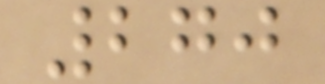270
